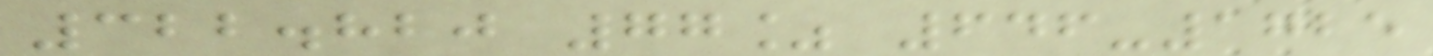322.820 77% 646-1725
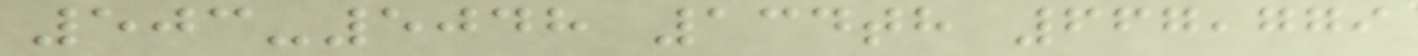503-5048 134th 667,779
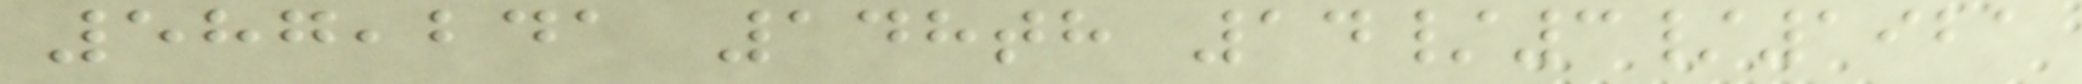587,241 148th 14/3/1921
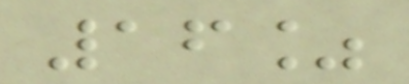16%
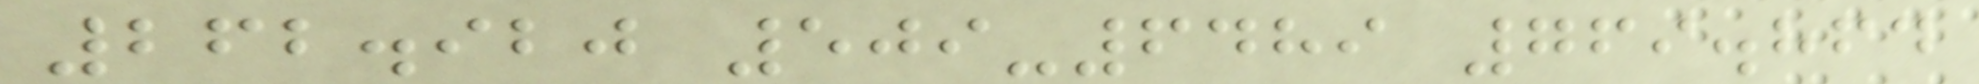262.920 509-6489 769.864
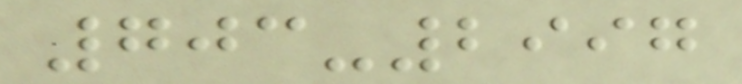703-2997
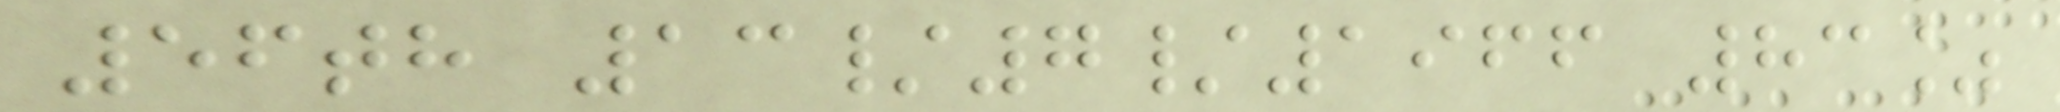56th 13/7/1966 83%
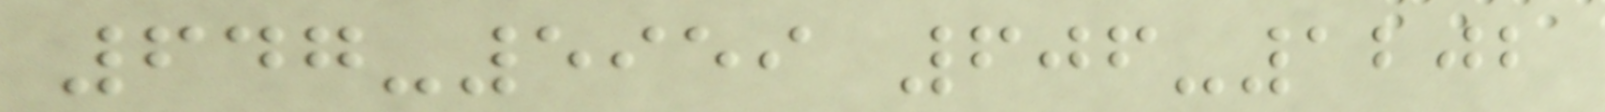647-5959 606-1202
